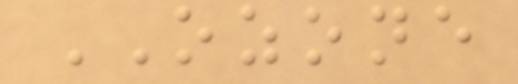OZONE
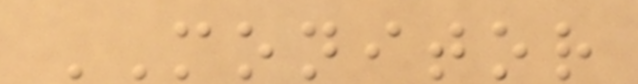MONITOR
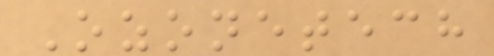Ozonetech
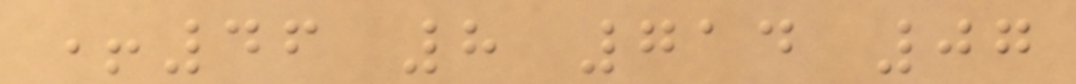+46 8 714 07
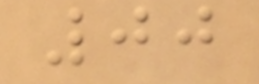00
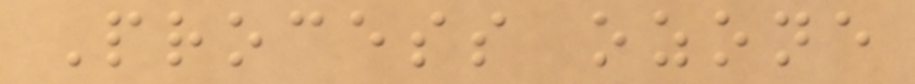Process ozone
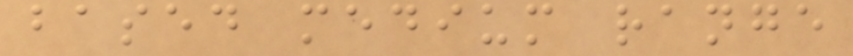based medium range
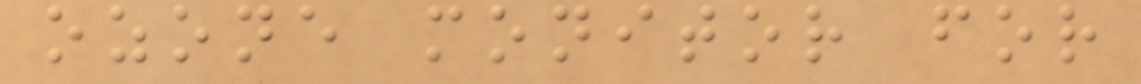ozone monitor for
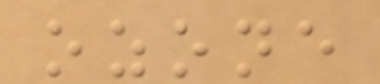ozone
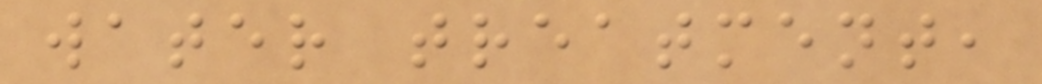water treatment,
